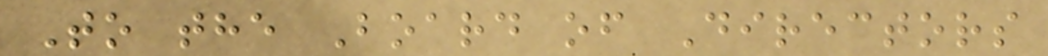To the Board of Directors
